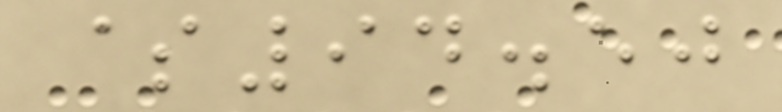$94.50
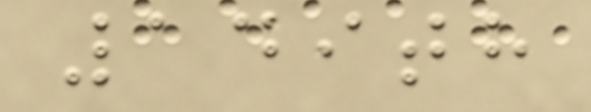149th
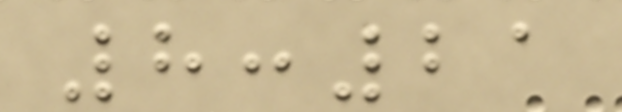8:21
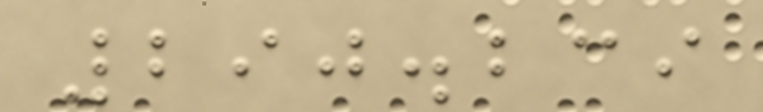290.239
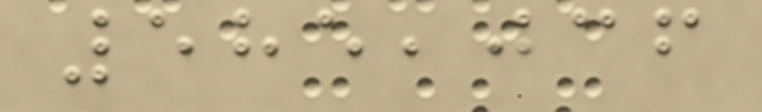585,036
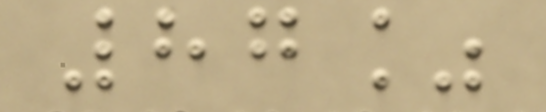87%
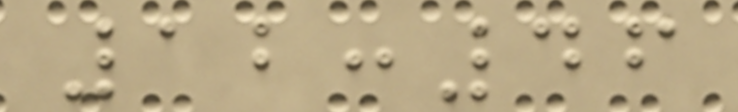12:46
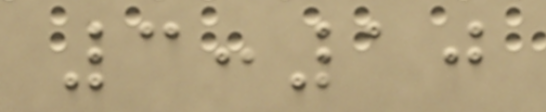3:10
